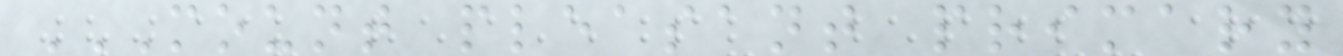MOUNT PLEASANT PRIMARY
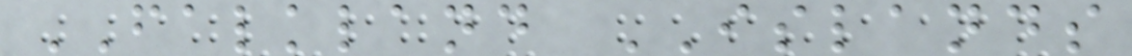FALKLAND ISLANDS
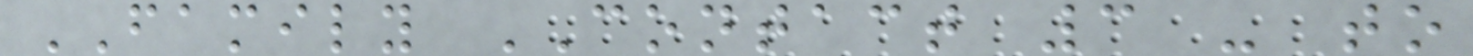FAMILY CONTACT 3 - to
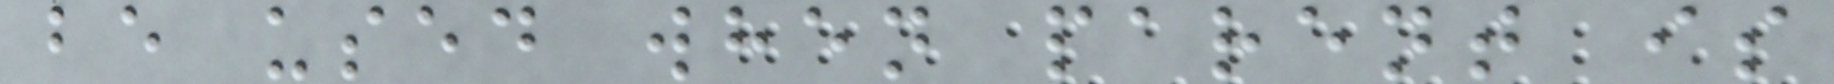be used when parent is
